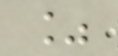%
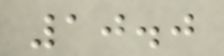10.0
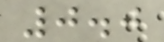0.0
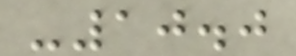-10.0
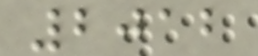2012
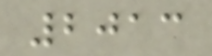2013
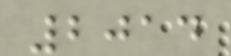2014
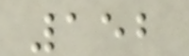152
